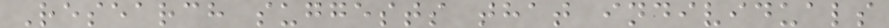Research suggests that individuals
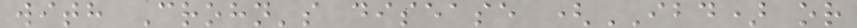with Crohn's disease (IBD) or
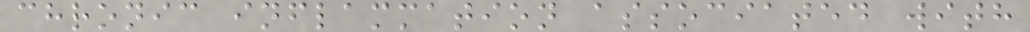chronic inflammation associated with
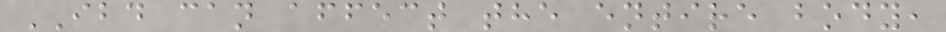IBD can affect the entire body,
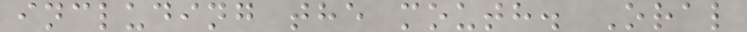including the mouth. Oral
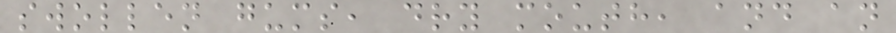swollen gums, dry mouth, and an
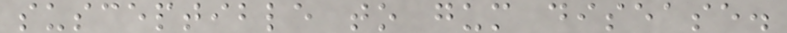susceptible to gum disease.
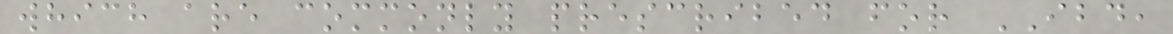which are commonly prescribed for IBD,
